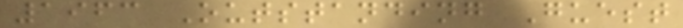1963 Outstanding Guest
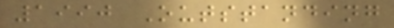1990 Outstanding
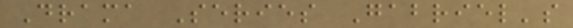Drama Series Gabriel's
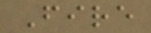Fire
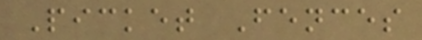Picket Fences
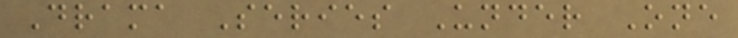Drama Series Under One
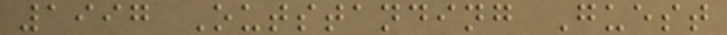1997 Outstanding Guest
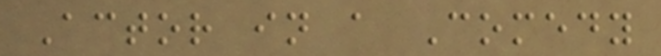Actor in a Comedy
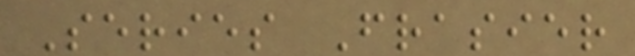Series Frasier
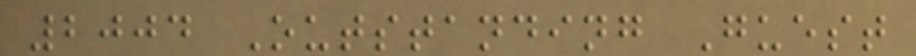2004 Outstanding Guest
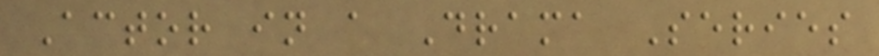Actor in a Drama Series
